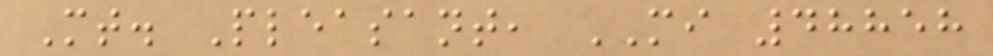Mt. Pleasant, MI 48858
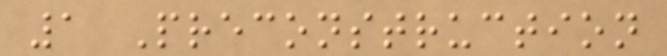1 Preconstruction
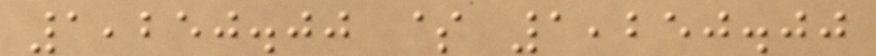1,250.00 $ 1,250.00
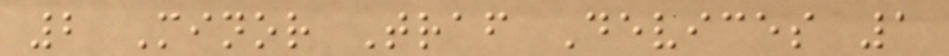2 Minor Traf Devices 1
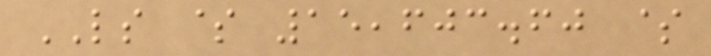LS $ 15,603.60 $
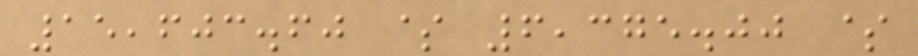15,603.60 $ 6,375.00 $
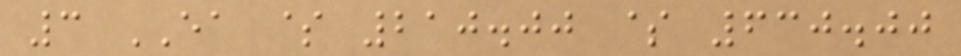3 EA $ 210.00 $ 630.00
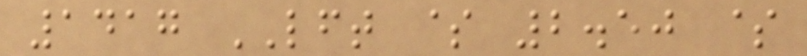1417 LFT $ 2.50 $
